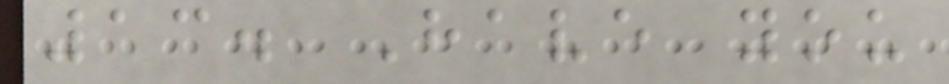13. Have you
